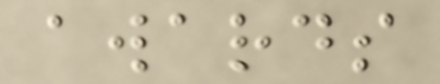awards
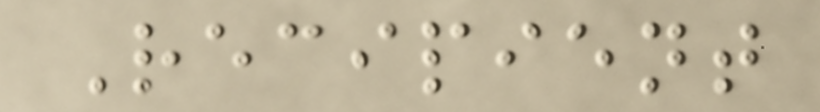Recipient
